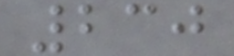230
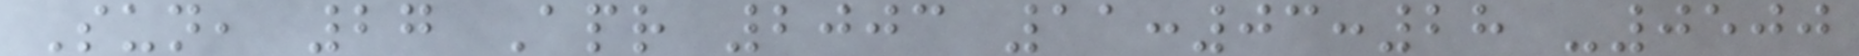Sun, 27 Apr 2003 11:03:28 -0500
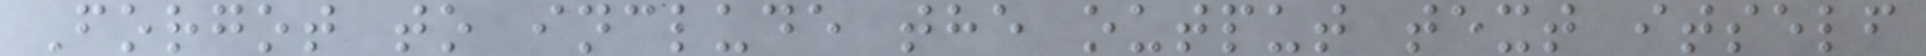Forgot to include the output text itself
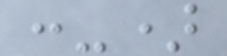:-)
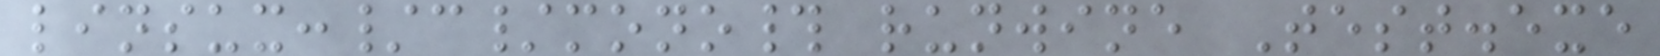linsux:/c/mono# runwine Test.exe
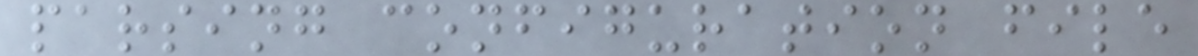parsing configuration file
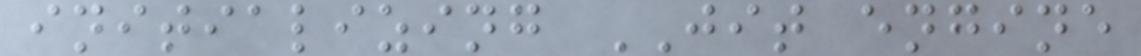initializing JIT engine
